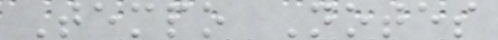Tempo Notes
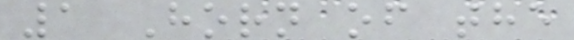1 Horn of the
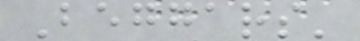Beggars'
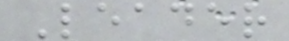Leader
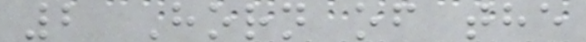2 Horn of the
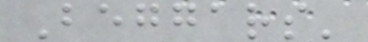Beggars'
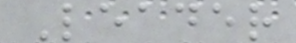Leader
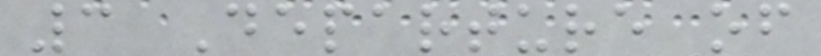3 Departure of
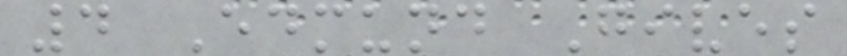4 Edmund Gives
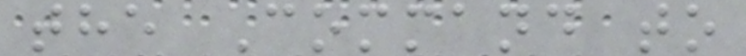the Command to
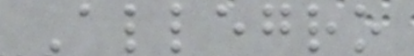Allegro
